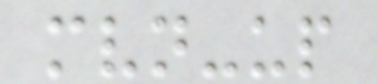mvn-up
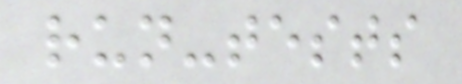run-tests
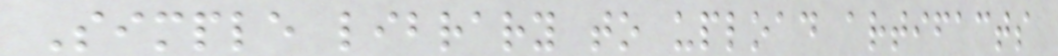Simple library to upload artifacts
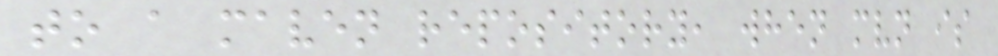to a maven repository, when mvn is
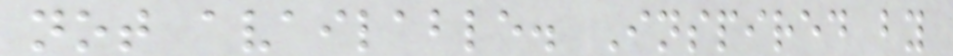not available. Inspired by
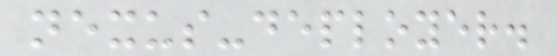nexus-deployer.
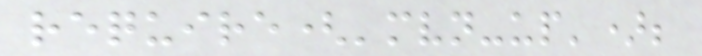require('mvn-up');
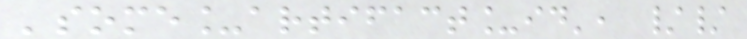'some_artifact_id', //
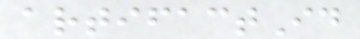artifactId
